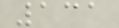131
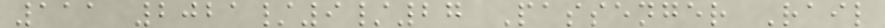111 2021/9/27 Passenger Rail
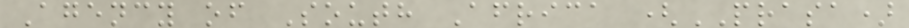Agency of South Africa (PRASA)
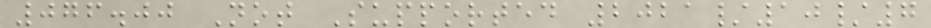076.00 Not Supported 2021/10/7
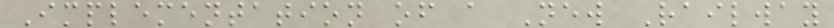Implementation of a New Railway
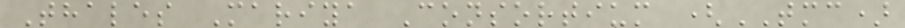Thales Mariya Consortium (TMC)
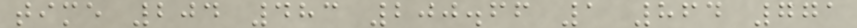time 204 483 200.66 1 864 771
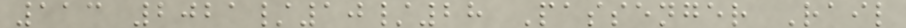113 2021/10/28 Passenger Rail
